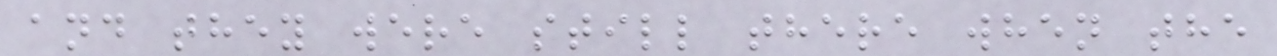and they were still there when the
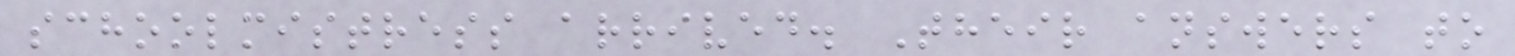schoolmistress arrived. Their answers to
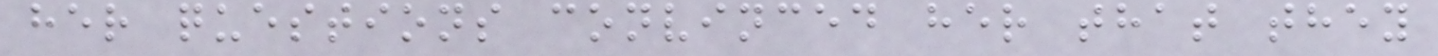her questions convinced her that they
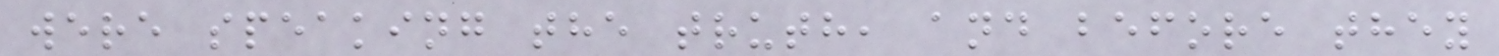were speaking the truth, and before they
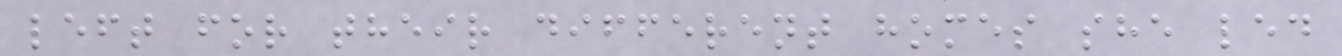left for their different homes she led
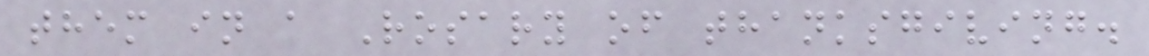them in a Rosary of thanksgiving.
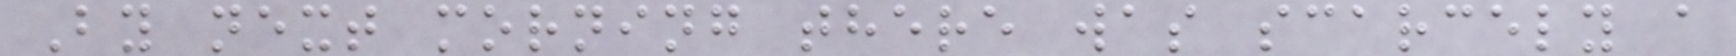By next morning there was scarcely a
